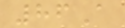86A
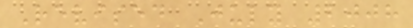Revised July 2008
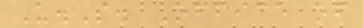U.S. Office of
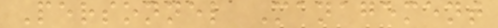Personnel Management
